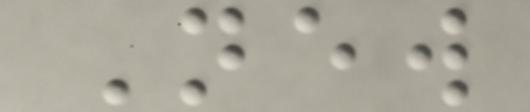New
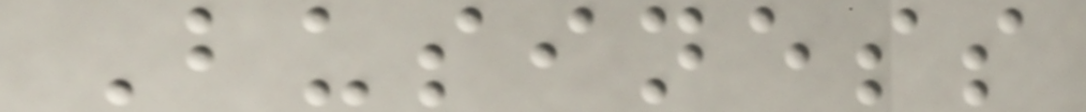Business
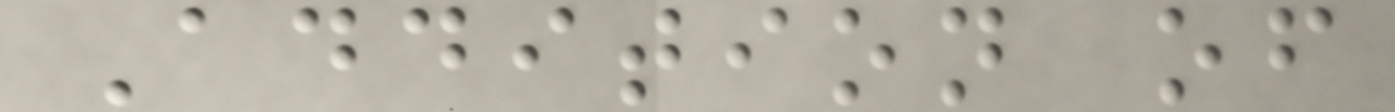Addition of
